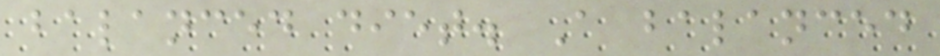balanced diet. A balanced
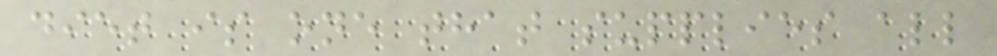diet is one that supplies all
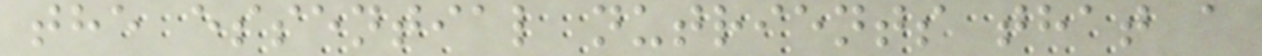the essential nutrients that a
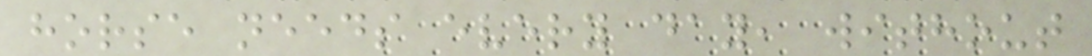horse needs every day, without
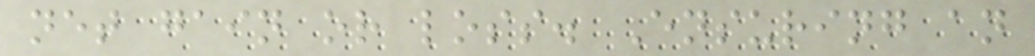net gain or loss. Ensuring an
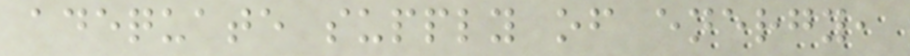adequate supply of energy,
